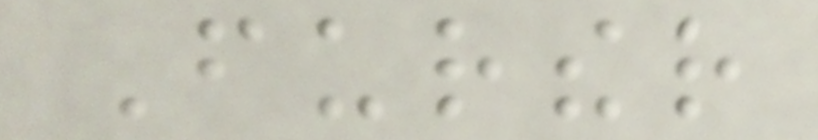Further
